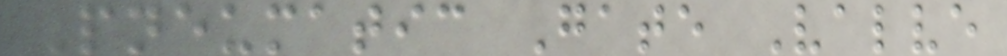Pneumatic Gate Valve
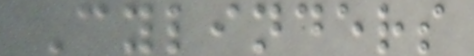Cylinders
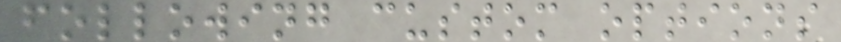following custom options
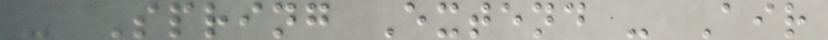- Spring Extend - Air
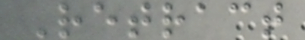Retract
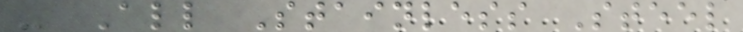- All Stainless Steel
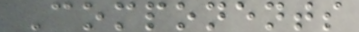Components
